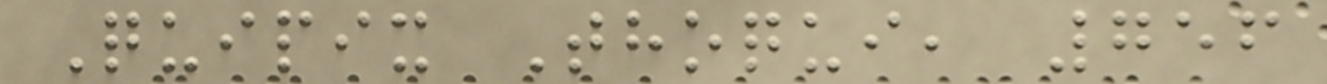Quipix Thoqui, 756
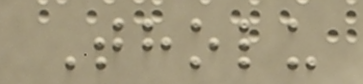Tholu
